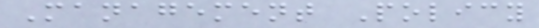Management Policy
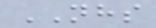NHS
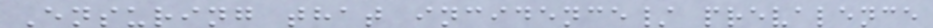Ensuring that incidence/ prevalence
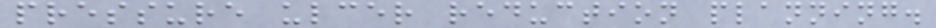pressure ulcer reduction planning.
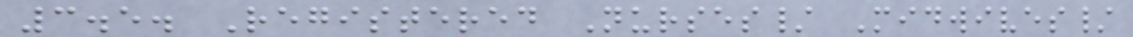3.5. Registered Nurses/ Midwives/
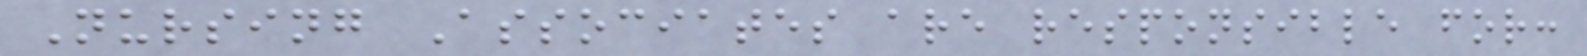Nursing Associates are responsible for:
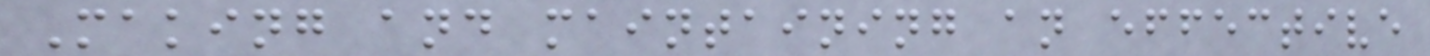Making and maintaining an effective
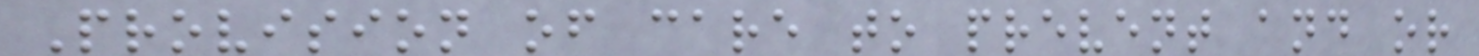Provision of care to prevent and or
